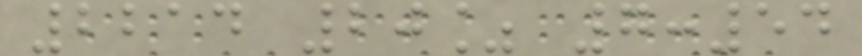2214 20% 7:54
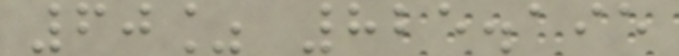60% 825.195
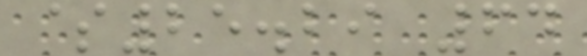$25.29 64
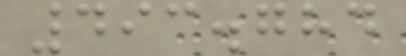493.784
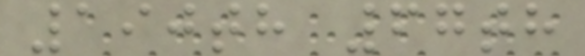190th 67th
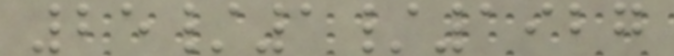25/1/1927
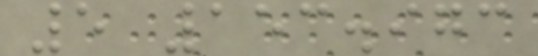5 153.973
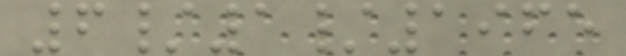6/1/1965
